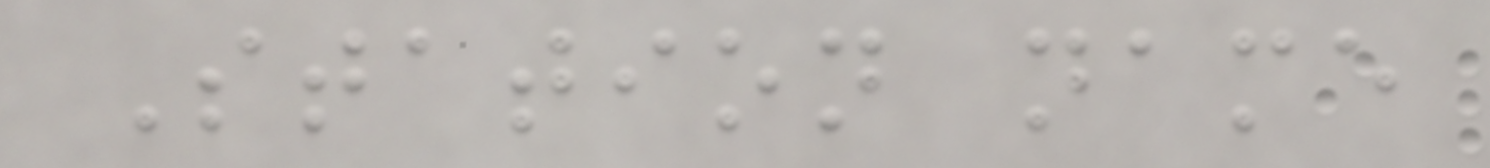Station name
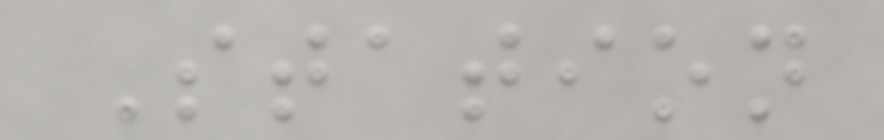Station
